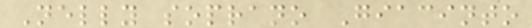Nelly soprano Giacinto
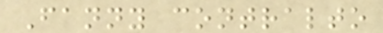Fanny contralto
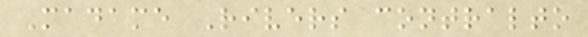Madame Rivers contralto
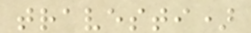travesti)
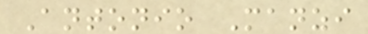Antonio Manzi
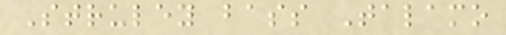Struley bass Talamo
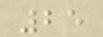25
